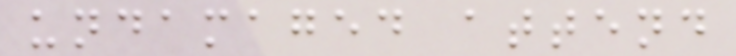undamaged attend
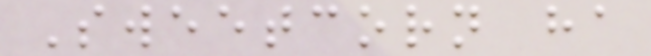Sweetcorn ha
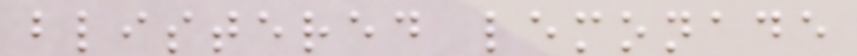blistered lemonade
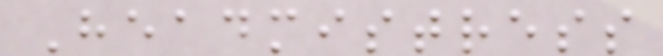Headmistress
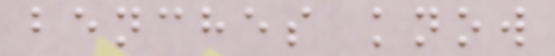benches know
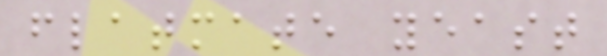flatmate yeast
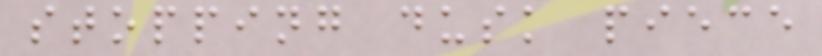stopping dusk piece
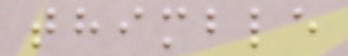thimble
